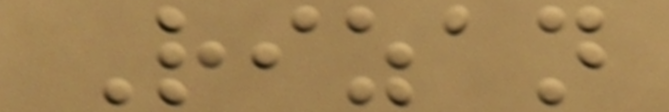Rizan
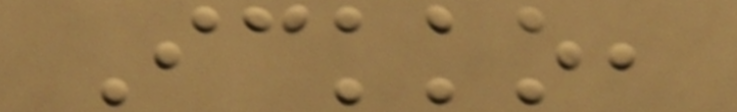Ickko,
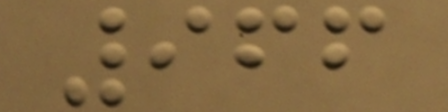966
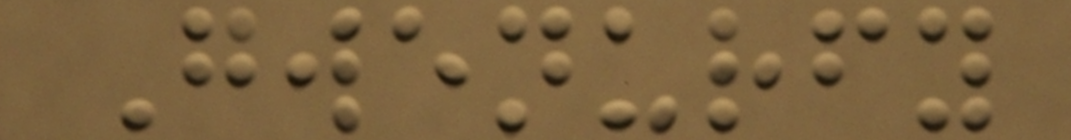Gwenurfy
